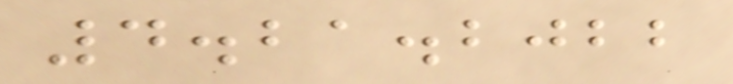4.21.2022
